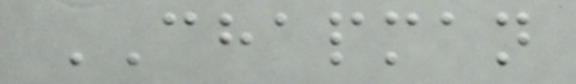CHAPMAN
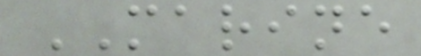MARINE
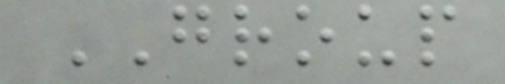GROUP
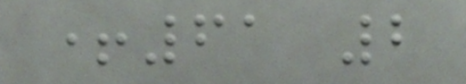+61 2
